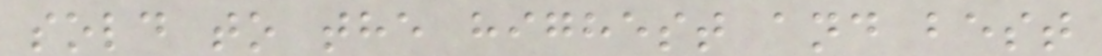sold to the highest and best
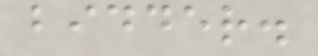bidder.
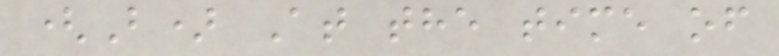(B) At the time of
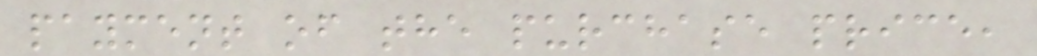payment of the purchase price,
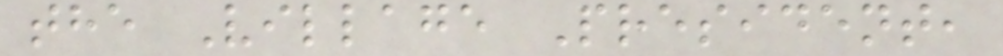the Village President,
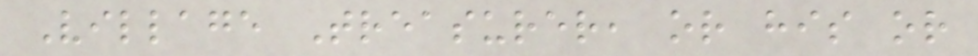Village Treasurer, or his or
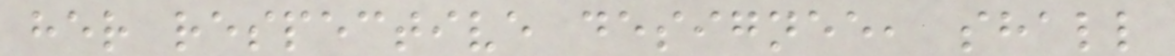her respective designee, shall
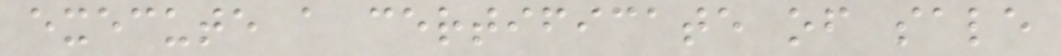execute a certificate of sale
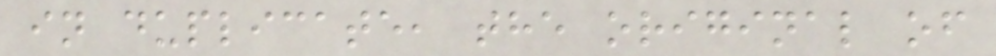in duplicate, the original of
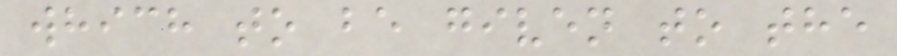which to be given to the
